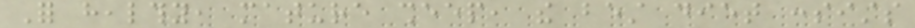For healthy, mature sheep, the best diet consists
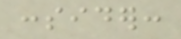consider:
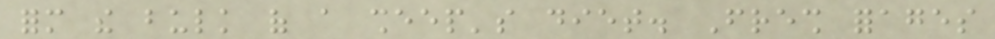form the bulk of a sheep's diet. Fresh forages
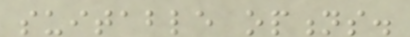suitable options.
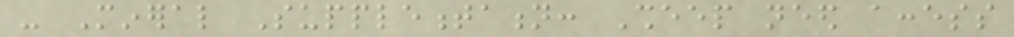- Mineral Supplementation: Sheep need access
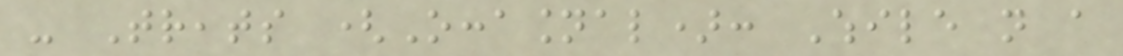- Treats (Occasional): While not a
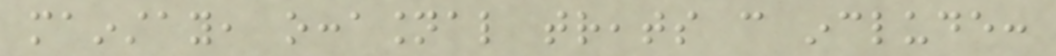mainstay, occasional treats can include:
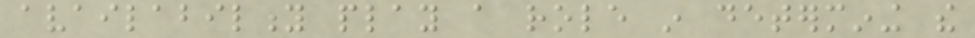availability play a role in determining the
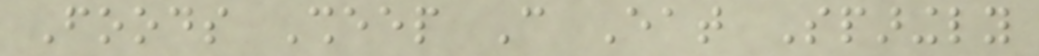Foods Sheep Can Eat Sparingly
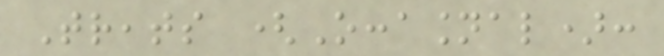Treats (Occasional):
